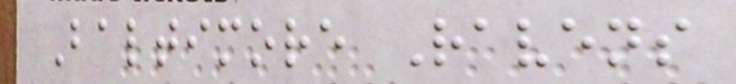Baltimore Ravens
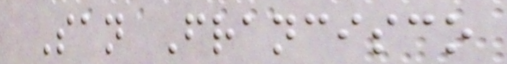San Francisco
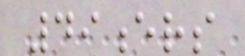49ers
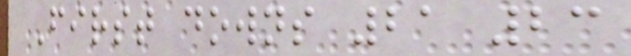First downs 21 23
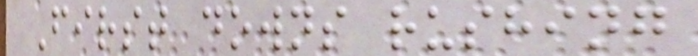First downs rushing
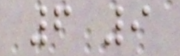6 9
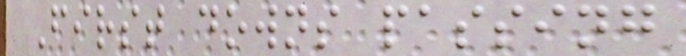First downs passing
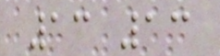13 13
